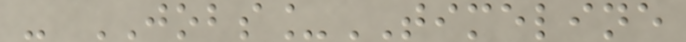- JOBS_TIMELINE
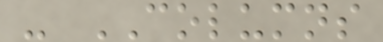- COLUMNS
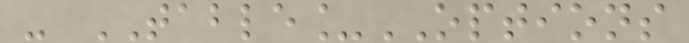- TABLE_OPTIONS
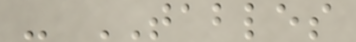- TABLES
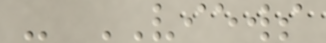- VIEWS
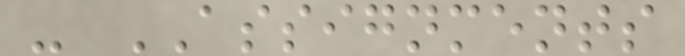- ASSIGNMENTS
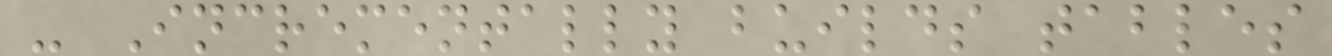- Incrementally builds tables
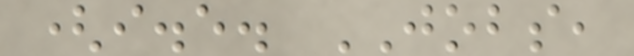(i.e. JOBS,
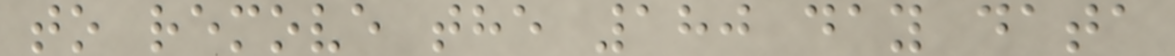to remove the 180 day data
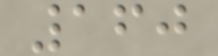160
